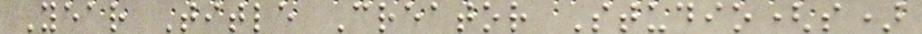Year Title Creator Studio(s)
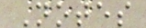Notes
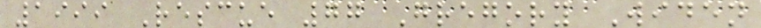1999 Rescue 77 Gregory Widen
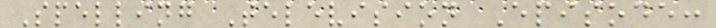Spelling Television Episode:
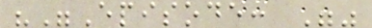""Episode: ""
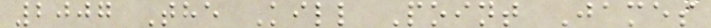2007 The Kill Point James
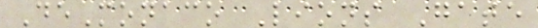DeMonaco Lions Gate
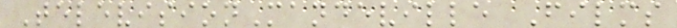TelevisionMandeville Films
